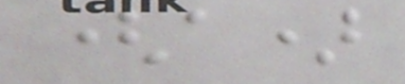(a)
